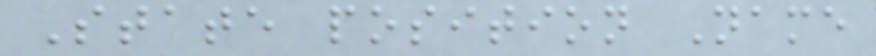State position Name
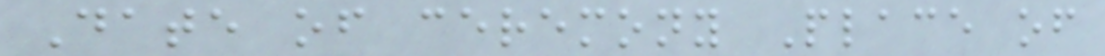Date of ceremony Place of
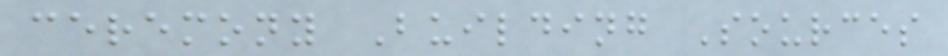ceremony Building Sources
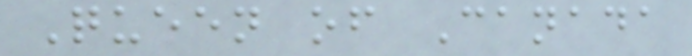Queen of Canada
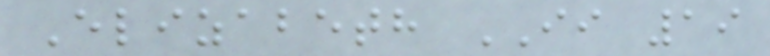Elizabeth II 19
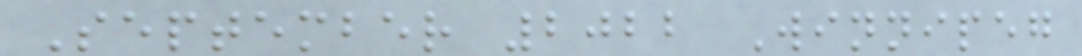September 2022 Winnipeg
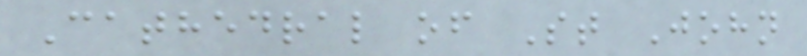Cathedral of St John
